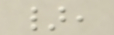},
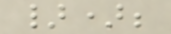});
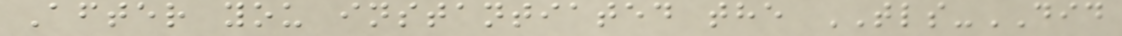After you instantiated the TLS-DID
